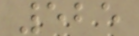525
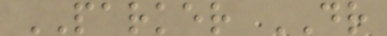PARKER DR
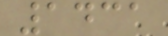1431
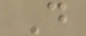D
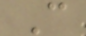C
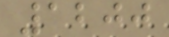1200
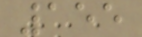155
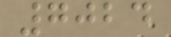7024
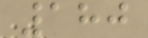180
